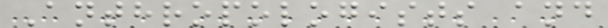Anthropologists and
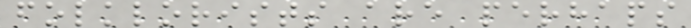folklorists are perhaps
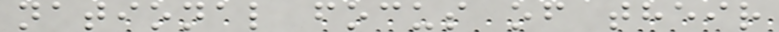national focus of their
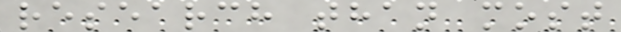research than most
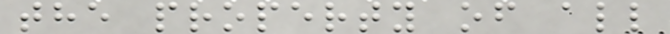the property of all
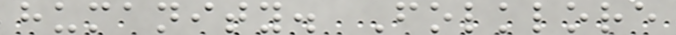humanity. Folklore
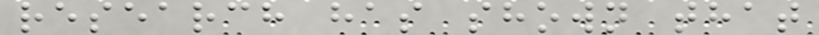research has shown that
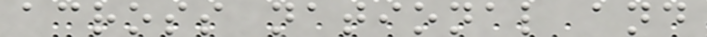across national and
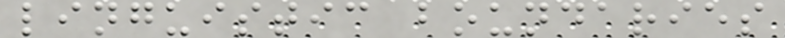linguistic boundaries
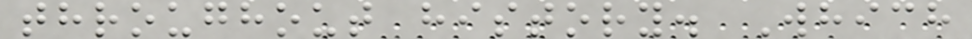throughout history. Which
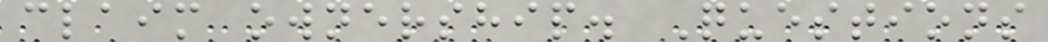claim ownership. Questions
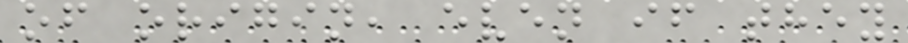of origin, even if they
